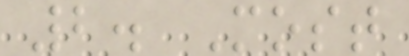2. Most
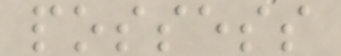possess
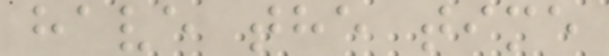have the time
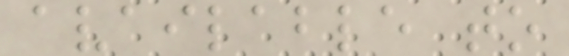available to
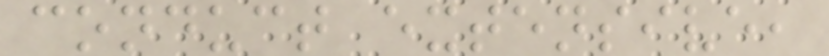conduct extensive,
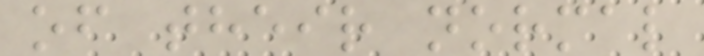of their normal
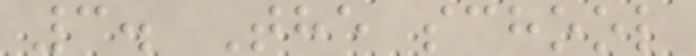3. The school
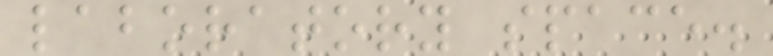laboratory space.
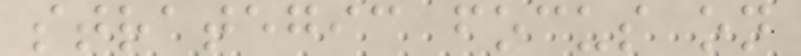strategic focus on
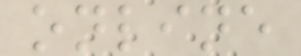online
